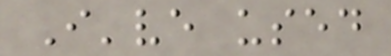I've used
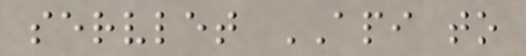servlet API to
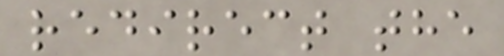redirect the
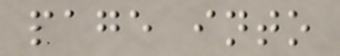page into
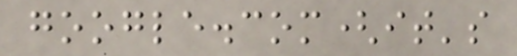google.com(it's
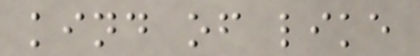kind of like
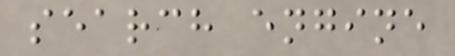search engine
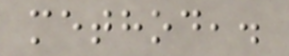method,.
